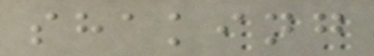shaking
